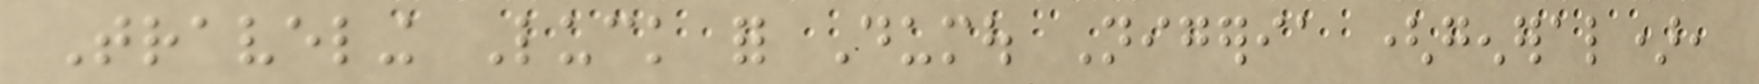Traveling Luck for Dumou Nigeria (general),
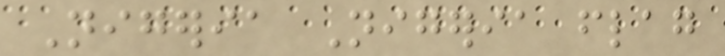Nigeria Nigeria flag
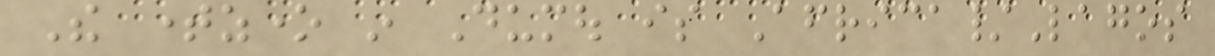The timezone in Dumou is Africa/Lagos
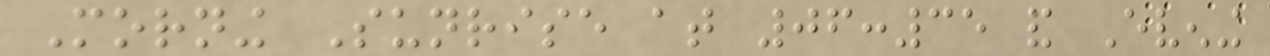Morning Sunrise at 06:35 and Evening
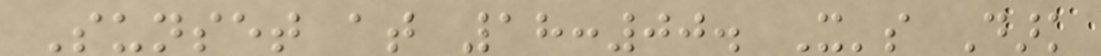Sunset at 18:00. It's Dark
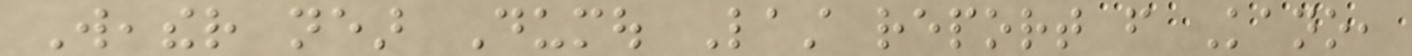Weather near Dumou Last report from Kano,
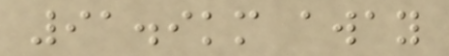91.9km away
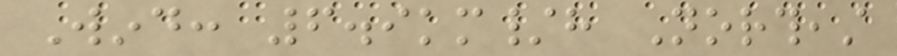Wind: 6.9km/h Northeast
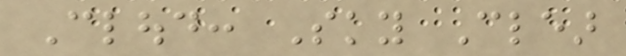Cloud: Sky Clear
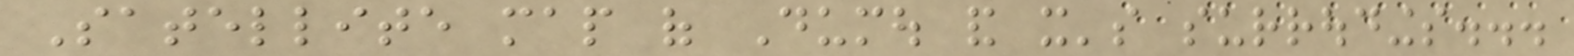Satellite map of Dumou and it's surroudings...
